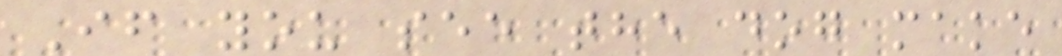If you see the dog make
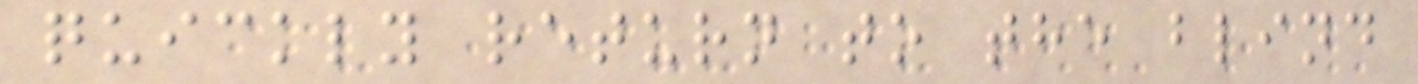quickly return to the blind
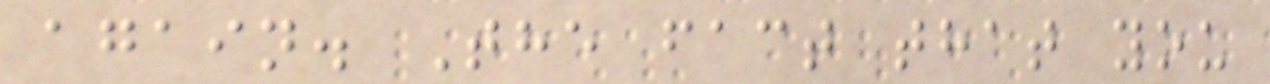again. The fact that you
